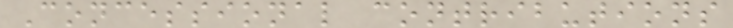Concessional contributions
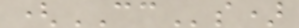(CCs)
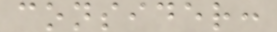consider:
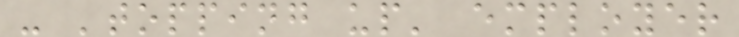- 'topping up' employer
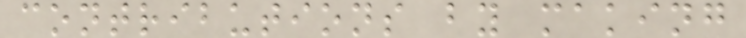contributions by making
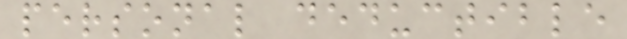personal deductible
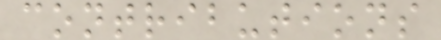contributions
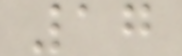17
